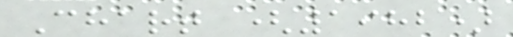Chart (1982)
